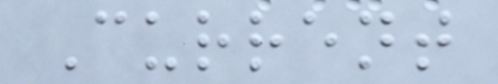Current
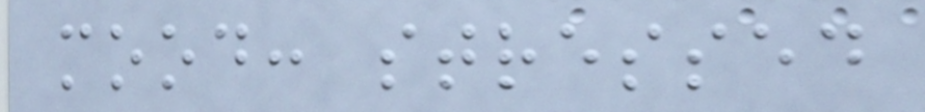mood: stressed
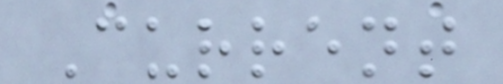Current
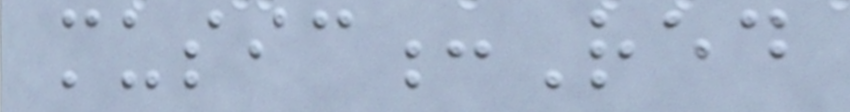music:Red
